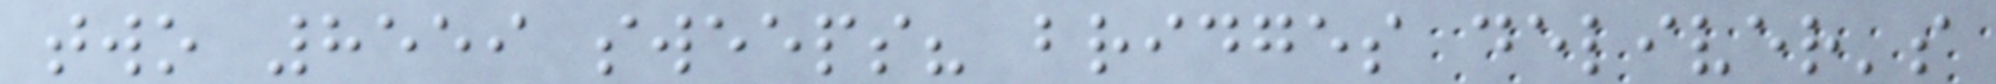two 8559 sweeps? bridges deliver's
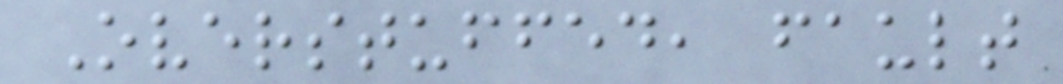Overstuffed, fault
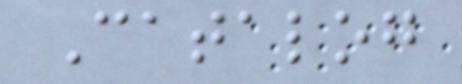Catalog
